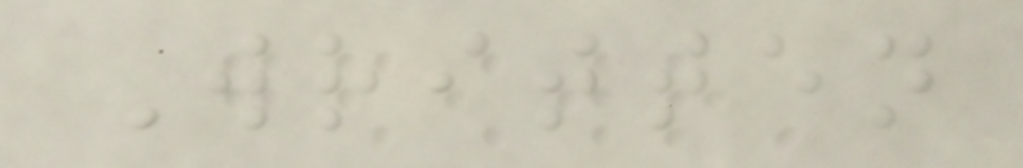Written
